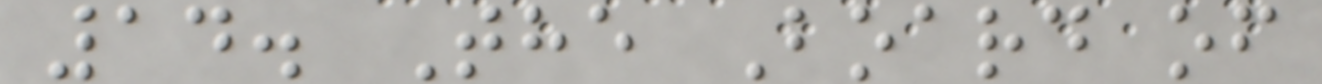14. The Board of
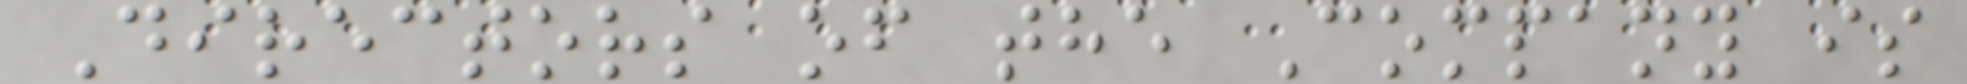Directors of the Company is
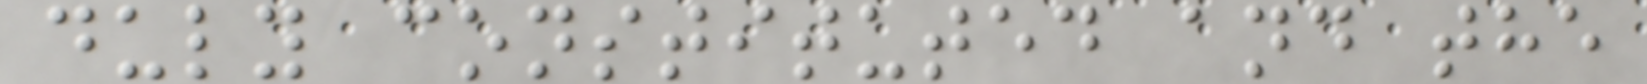duly constituted and the
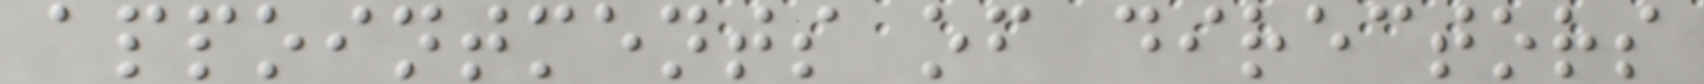appointments of directors
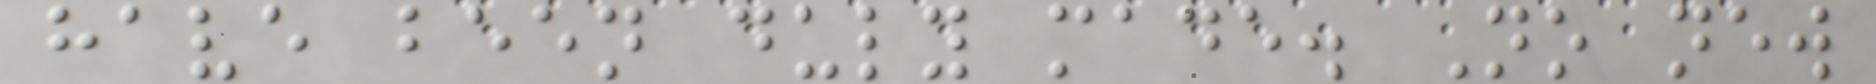have been duly made. No new
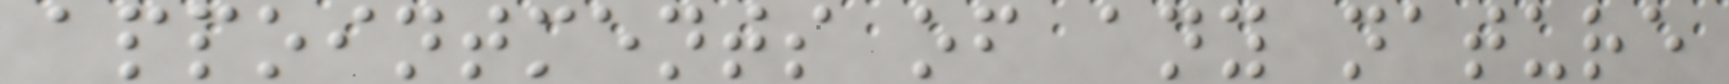appointments of any nature
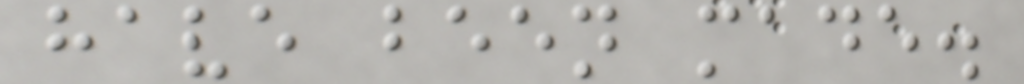have been made.
